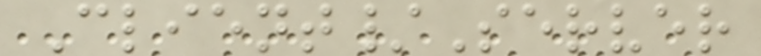Client/Server
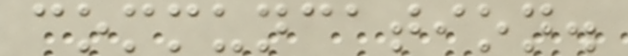communcation.
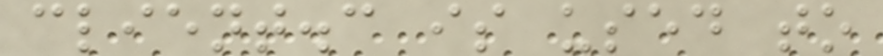client.c is used to
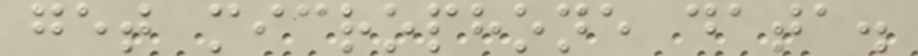get microphone data.
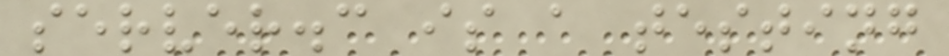server.c is a testing
